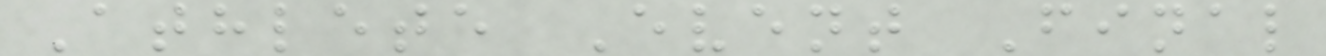Athlete Event Final
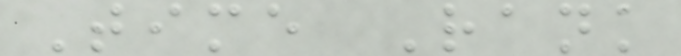Time Rank
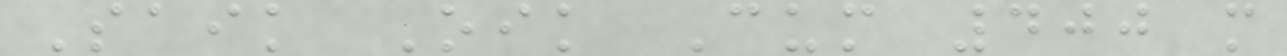Saik Oik Cum 400 m
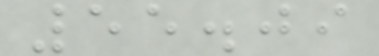55.09
